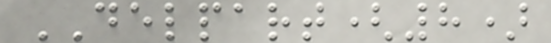DELPART(8)
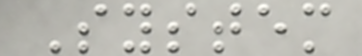System
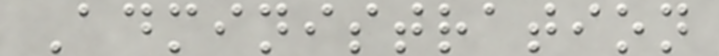Administration
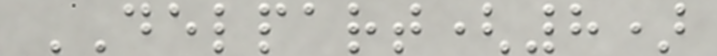DELPART(8)
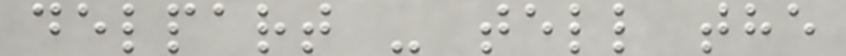delpart - tell the
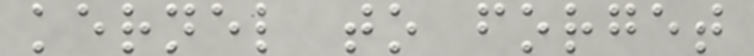kernel to forget
